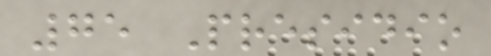75 Presidio
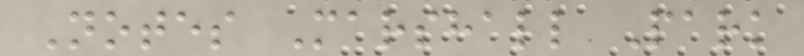Notes Marshall Park
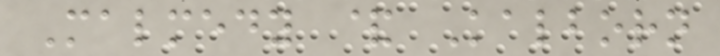Malmedy & Kalborn
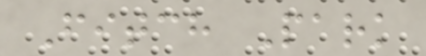Fitch Park
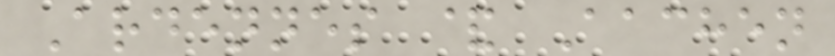Ardennes & Aachen
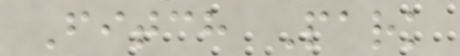Fitch Park
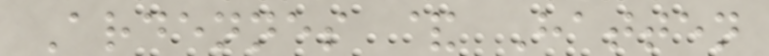Ardennes & Hatten
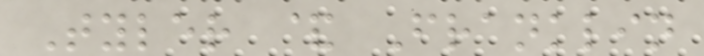Tyler & Franklin
